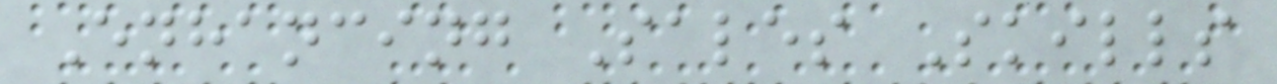Enhancing Sales Skills
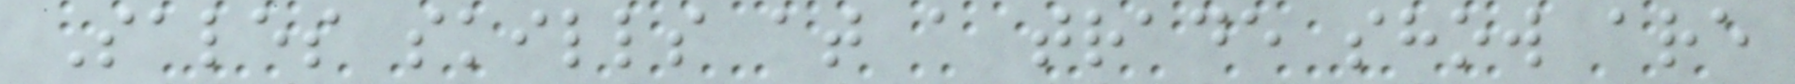Sales skills at a trade show are
